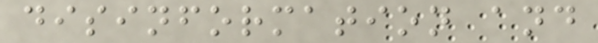disinformation and
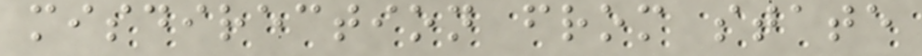misdirection from state
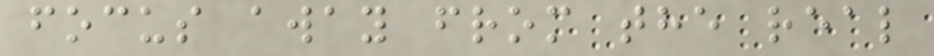focus away from the real
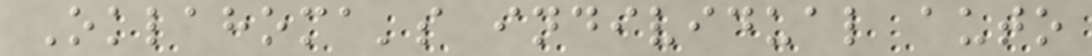Oklahoma's individual auto
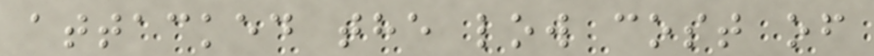attacked the low cost of
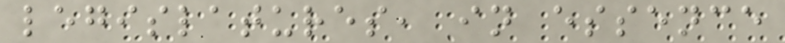legislatures, in essence
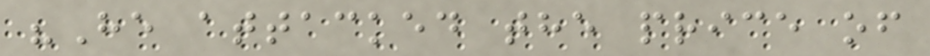"He attacked the price of
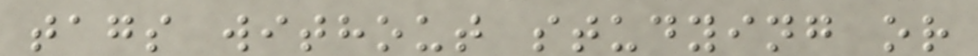tags without studying or
